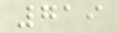719
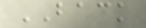BACK
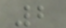2
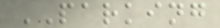PARKING
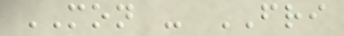MON - FRI
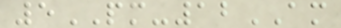5PM-12AM
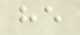he
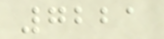7221
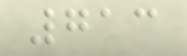713
